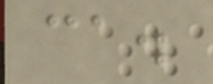ca.
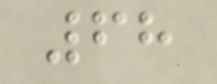68
